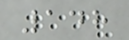148
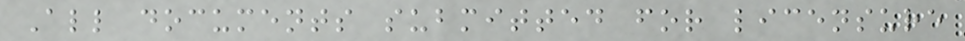All documents submitted for licensure
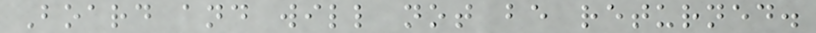Board and will not be returned.
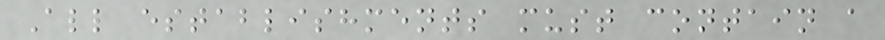All establishments must contain a
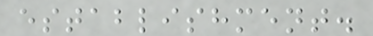establishment.
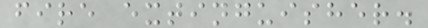fire extinguisher.
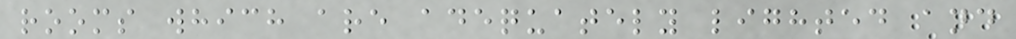rooms which are adequately lighted and
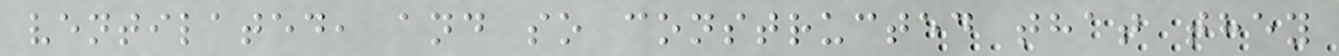ventilated, and so constructed that they
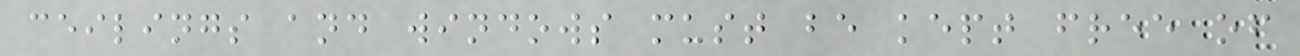ceilings and windows must be kept free of
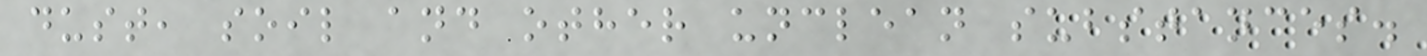dust, soil and other unclean substances.
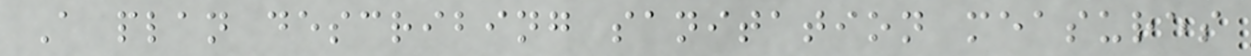A plan describing sanitation measures
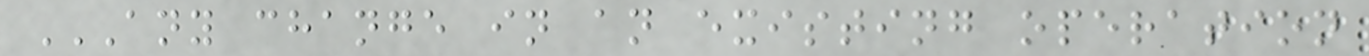ANY CHANGE IN AN EXISTING OPERATION
